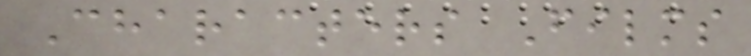Characters Films
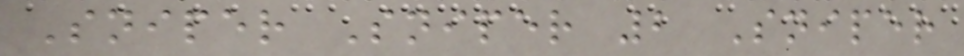Sniper Sniper 2 Sniper
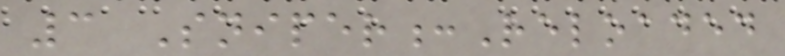3 Sniper:Reloaded
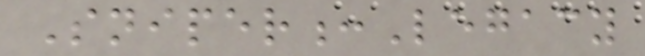Sniper:Legacy
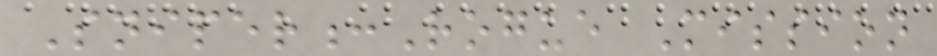Sniper:Rogue Mission
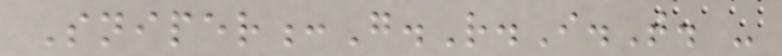Sniper:G.R.I.T. -
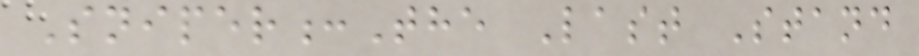Sniper:The Last Stand
